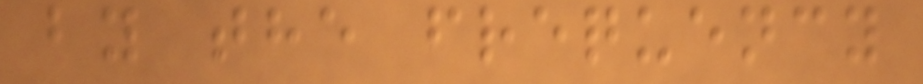by the frequency
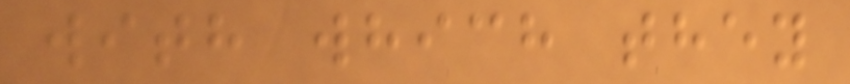with which they
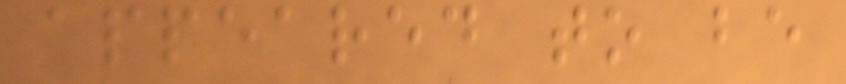appeared to be
